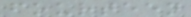fourteen
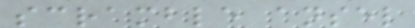scramble ansel
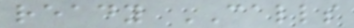ready CALLS
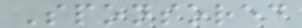Sponsored
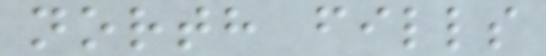north fills
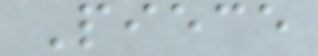Piece
